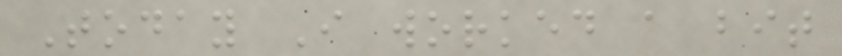Today I worked a bit
